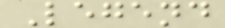Legend
